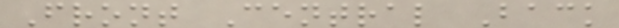Front Central Back
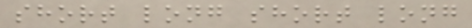short long short long
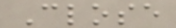Close
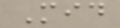Mid
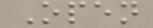Open
